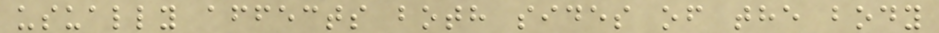usually affects both sides of the body
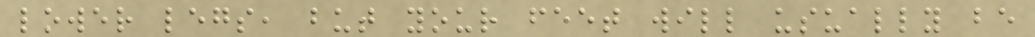lower legs, but your feet will usually be
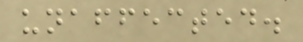unaffected.
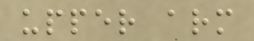upper arm
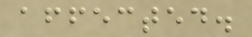affected.
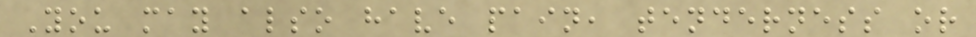You may also have pain, tenderness or
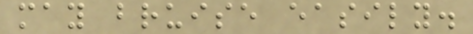may bruise easily.
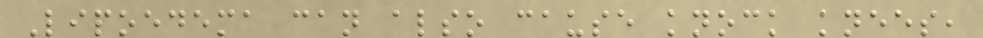Lipoedema can also cause knock knees,
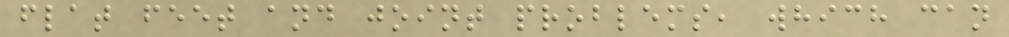flat feet and joint problems, which can
